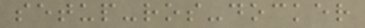setup-ros-docker
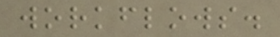workflows.
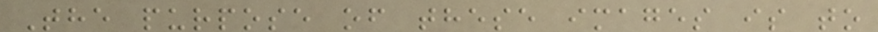The purpose of these images is to
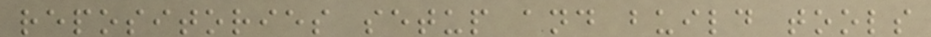repositories setup and build tools
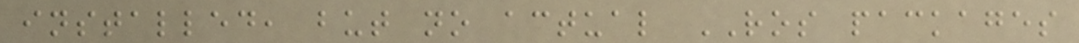installed, but no actual ROS packages
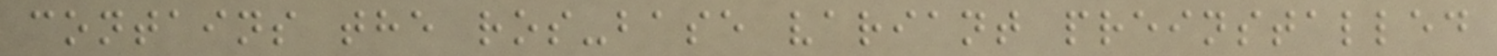contains the ros-base variant preinstalled
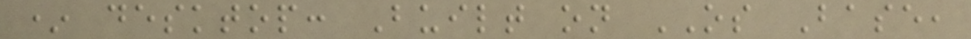* desktop: Built on OS Base,
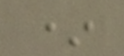*
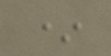*
